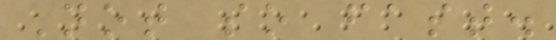Not so fast.
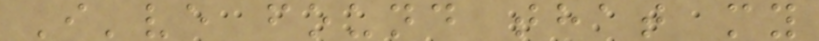I've found that my
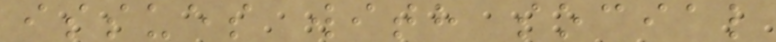issues with social
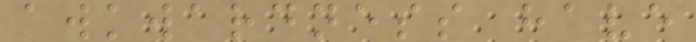awkwardness have
